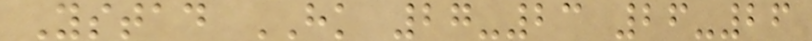Ystad HK 27-23 26-26
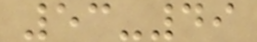53-49
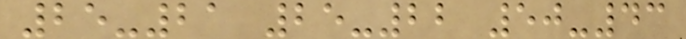25-21 25-22 50-43
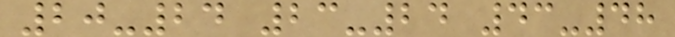20-24 23-24 43-48
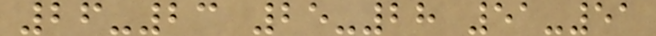26-23 25-28 51-51
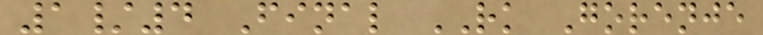1/4 Final RK Gorenje
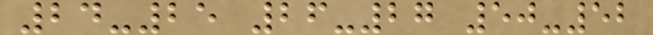24-25 26-27 50-52
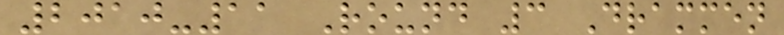2010-11 Round 3 Drammen
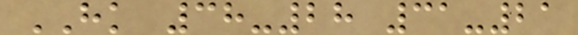HK 38-28 31-21
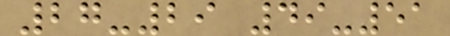27-29 49-51
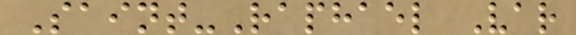Saint-Raphael Var
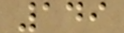149
